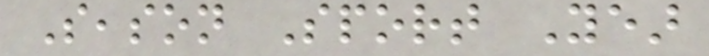Season Sport Year
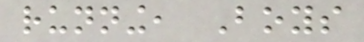running, Boys
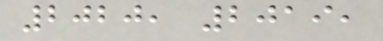2020, 2019,
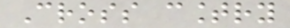Cross country
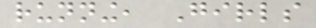running, Girls
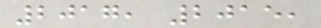2017, 2015,
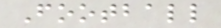Football
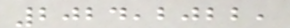2024,2022,
